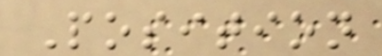Position
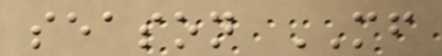season MF
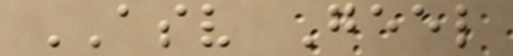ASV Geel
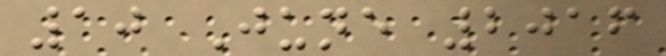10 June 2016
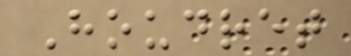Houdret
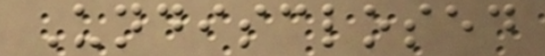Undisclosed
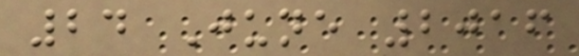24 June 2016
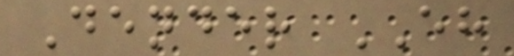Dender EH
